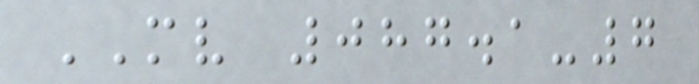MV 087.1-7
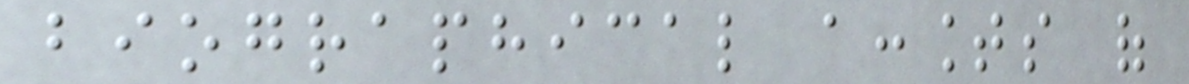biographical accounts of
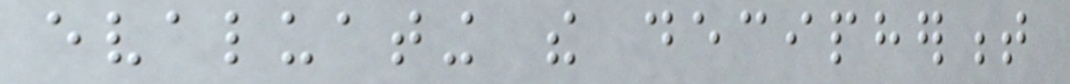evaluating the decipherment
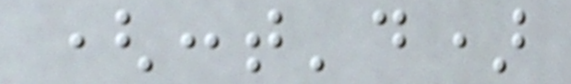(cont'd)
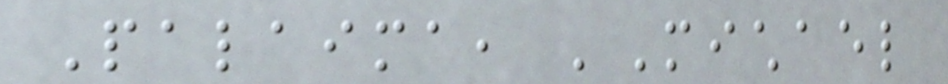Palaima, 'Michael
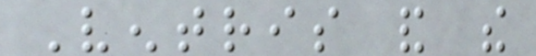Ventris and the
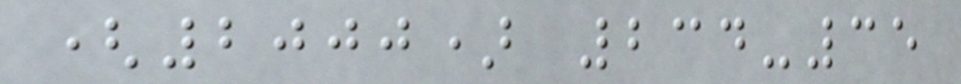(2000) 234-35
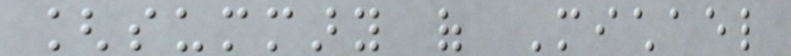[summary of Michael
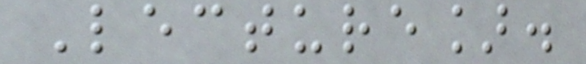Lecture].
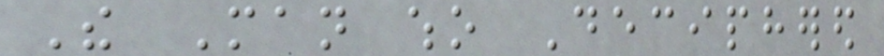The Man who Deciphered
